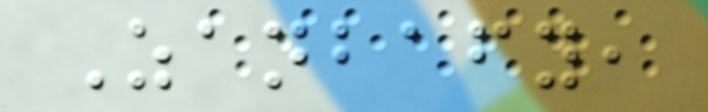Zanbafy,
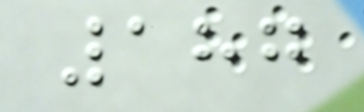187
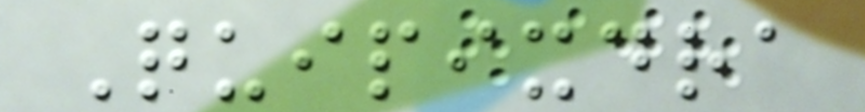Quipixdra
